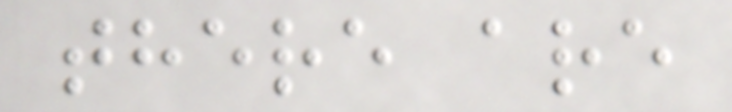there are
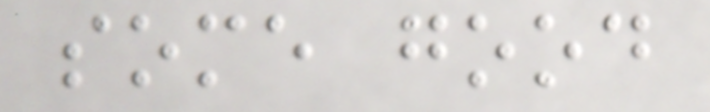some good
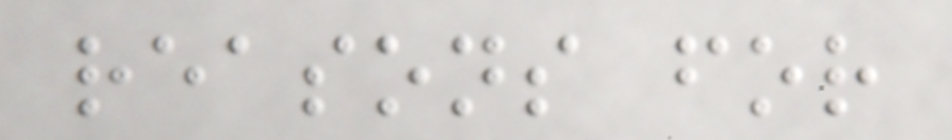reasons for
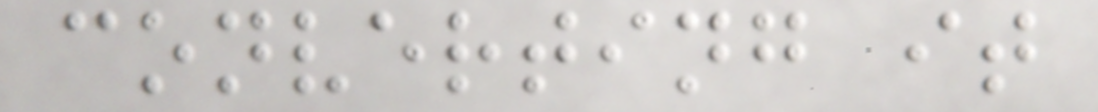converting it
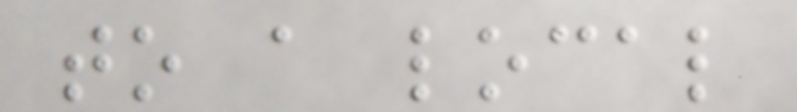to a local
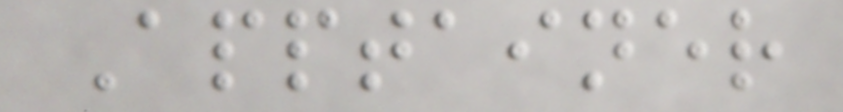Apptainer
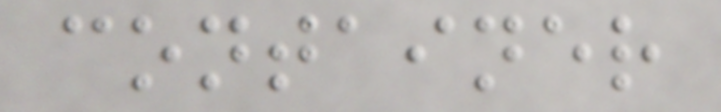container
